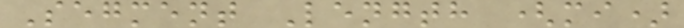Segment Length (mi)
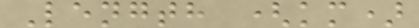Length (km)
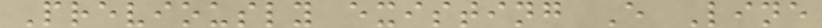Previously existing E Line
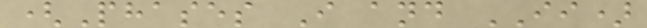(Phases I and II)
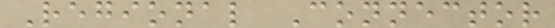Regional Connector
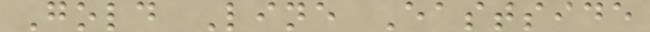Gold Line Eastside
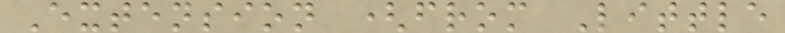Extension (from Little
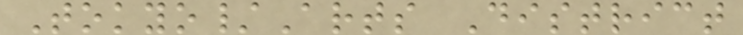Tokyo/Arts District
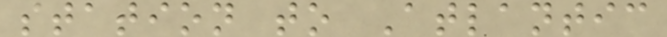station to Atlantic
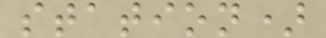station)
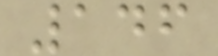146
